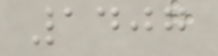1407
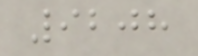9208
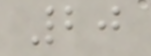20
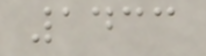1433
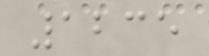1235
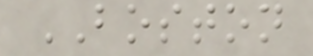BOSTON
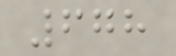678
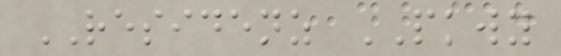RESIDENZ PKWY
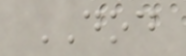DOD
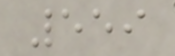559
